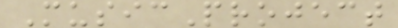MusicProject
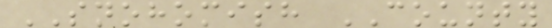SNOHOMISH COUNTY
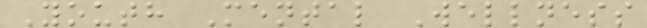Youth Mental Wellness
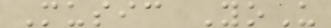Music YoU
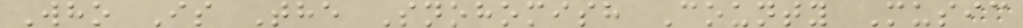Who Is The Snohomish County Music
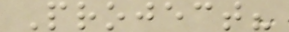Project?
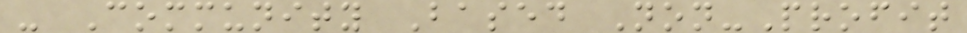- Community Based Non-Profit
